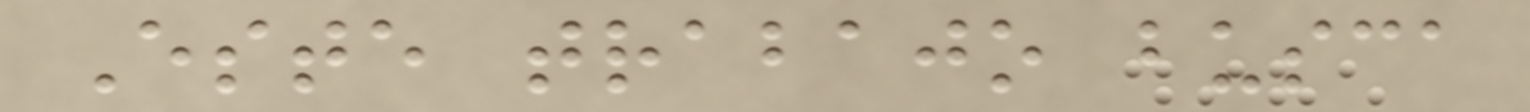Este trabajo busca
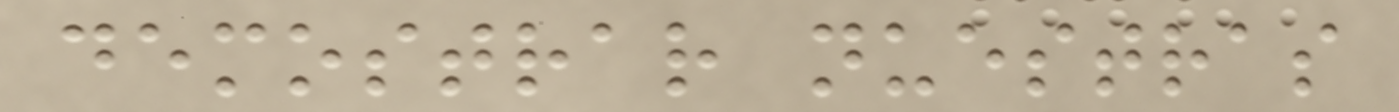demostrar nuestras
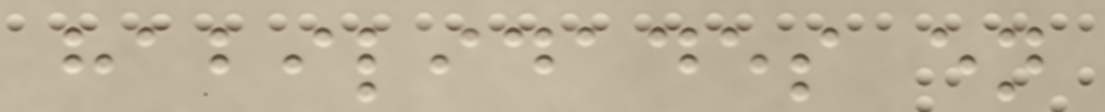habilidades en
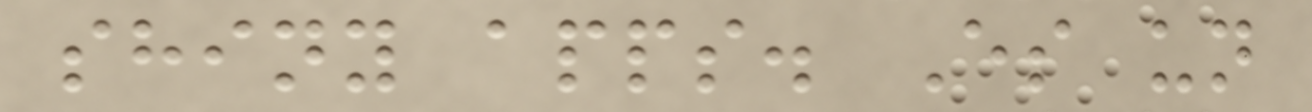shiny apps. Es un
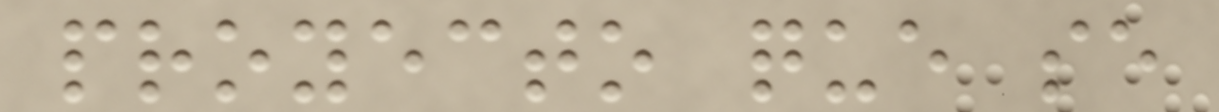proyecto que se
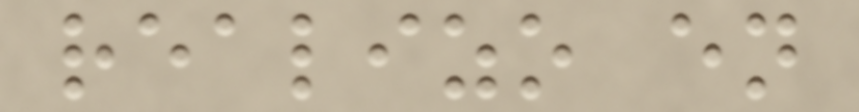realizo en
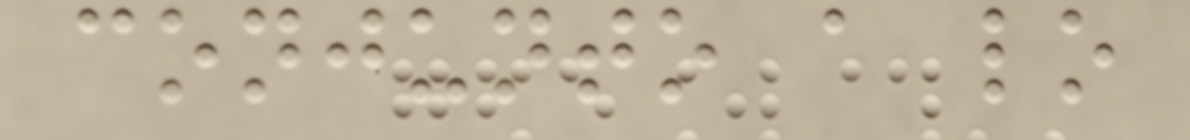conjunto a lo
